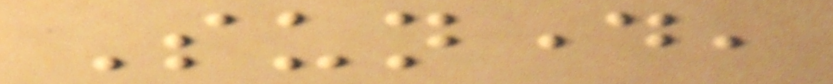Sunday,
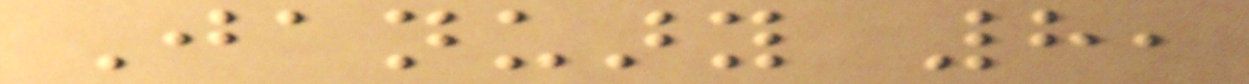January 8,
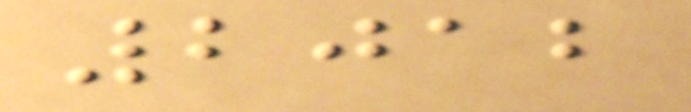2012
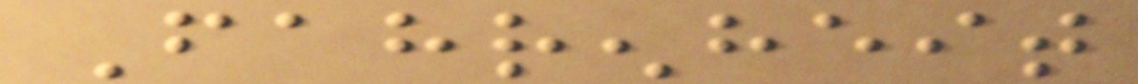Fahrenheit
